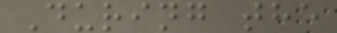During the
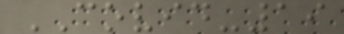COVID-19
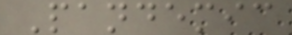Pandemic
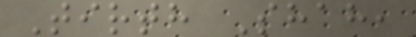Tirth Shah,
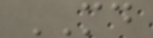MD
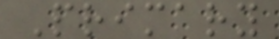Primary
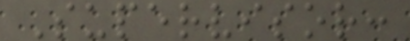Supervisor:
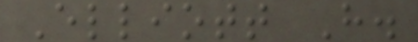Elliott H.
